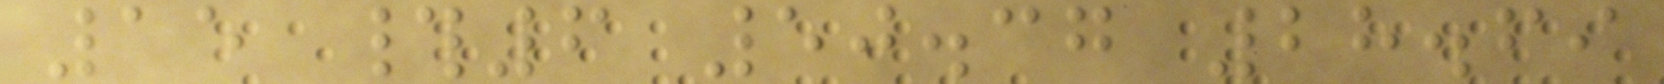15 #6 50.37 28.69
